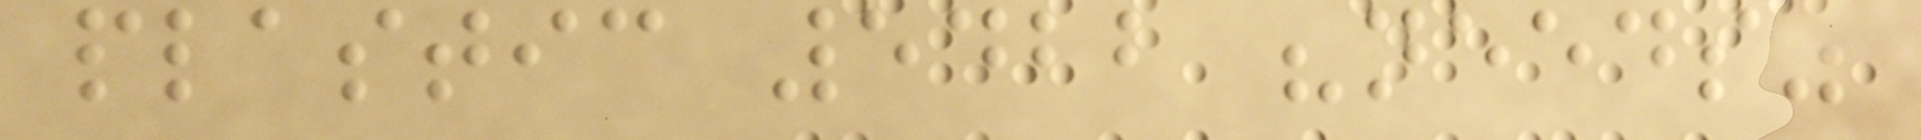plastic 5422 "needs"
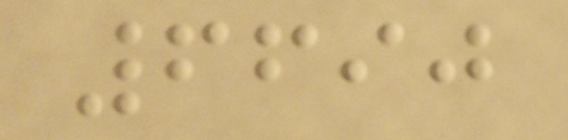6690
